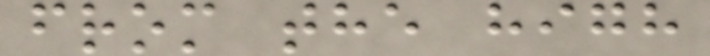from the high
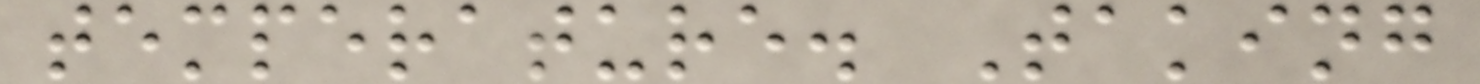temperature. Taking
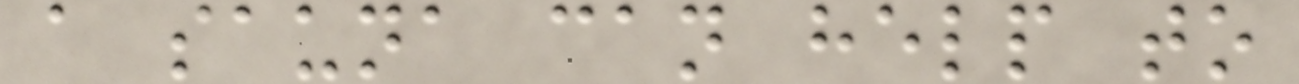a sauna can help to
